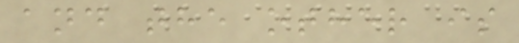and the other is
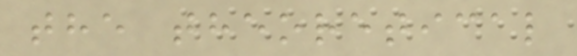the theoretical
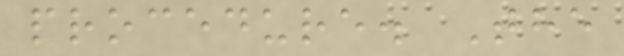procedure. The
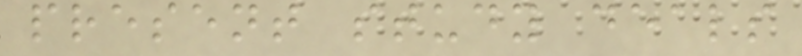present study deals
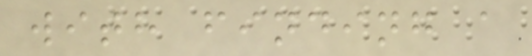with finding a
